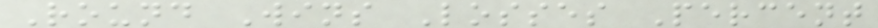Round Wins Losses Percent
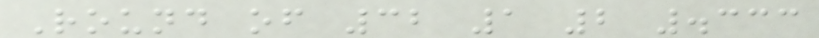Round of 32 1 2 .333
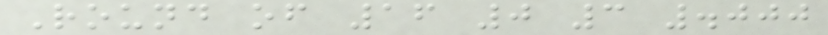Round of 16 0 3 .000
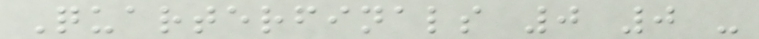Quarterfinals 0 0 -
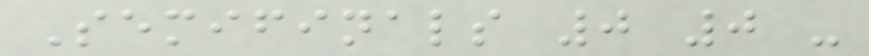Semifinals 0 0 -
